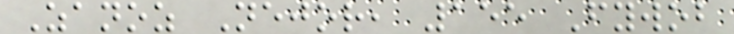Zanoz Nejor, 155 Fywob
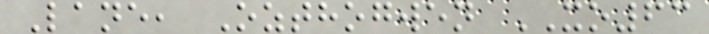Lane, Ozthogwen XO63
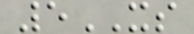5XS
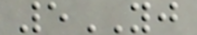5YJ
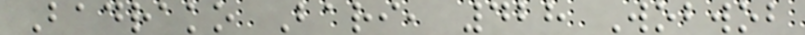Badrako Bari, 428 Wobwob
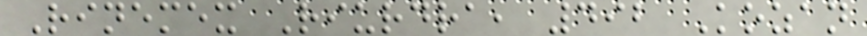Rinemex Riurdra, 492 Kozan
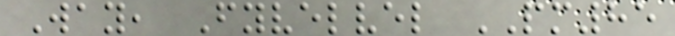Way, Fyvelvel PM85
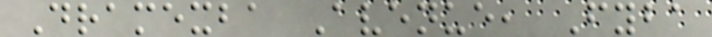Dramexba Avenue, Fyba
